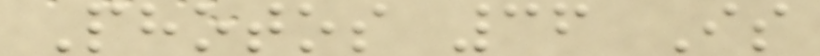Photos 36 Is
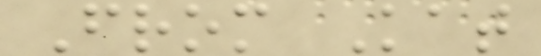From Kat
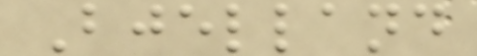Bjelland
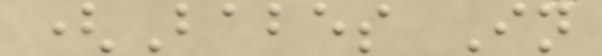(Babes In
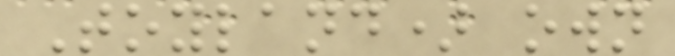Toyland) own
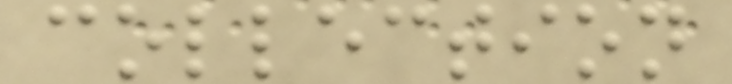collection
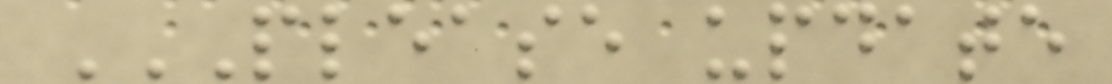PLEASE UPDATE
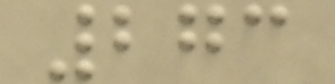273
